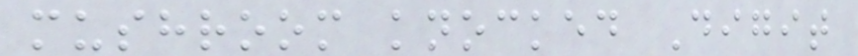mushroom knocked Digit
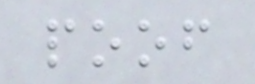poof
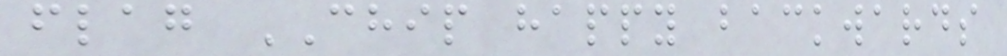flag CHIP happy backwards
